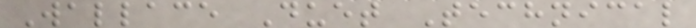Wallace Duet Technical
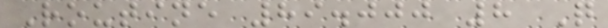Routine 89.000 8 Q
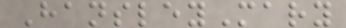HansleyMary
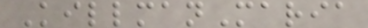KillmanMaria
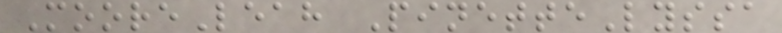MooreLeah PinetteLyssa
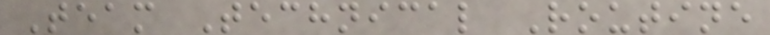Team Technical Routine
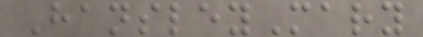HansleyMary
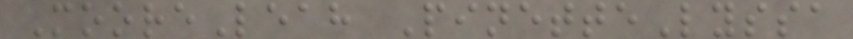MooreLeah PinetteLyssa
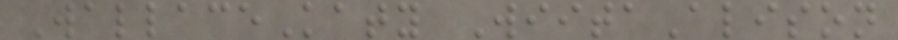WallaceKaty WiitaAlison
